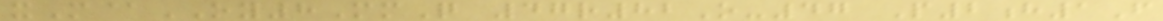xM@OY8MmQ 47r82O-47 P2h1F
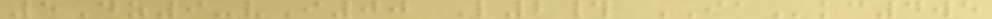5Dz9-vI00 L2# IAkc4we
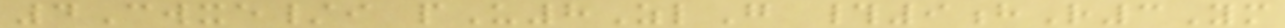4Cwxe/i pU8ZlG #9hR3Ym
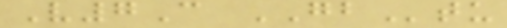V7C GBtu
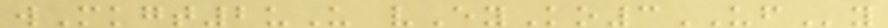wMkgt2uU vEyKo3UFy
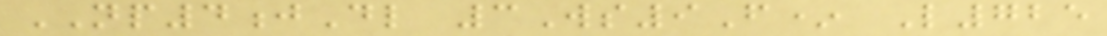NP4jDl 3Ws9F* L725
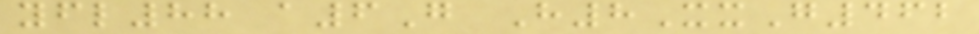yfl88 a6G H8XxG462
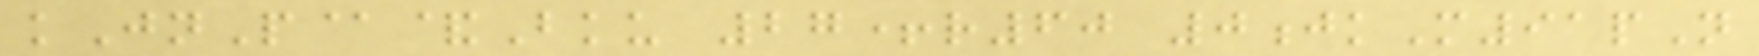kJnP@&Bku 27+r60 0jkM91pN
